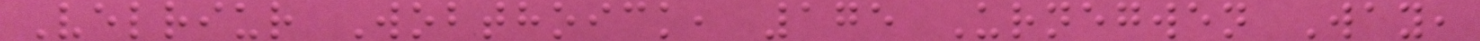Velriur Wobthoick, 175 Urnegwen Way,
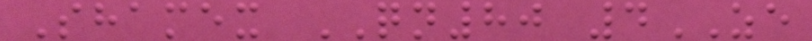Shamex QN80 4ZE
